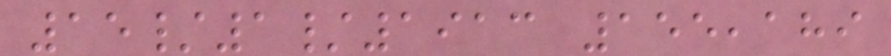15/1/1913 155,189
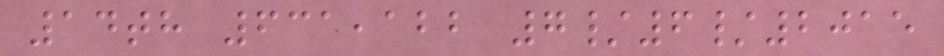14th 631,122 7/6/2015
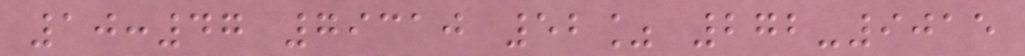10:47 79310 52% 272-9015
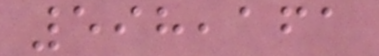598,161
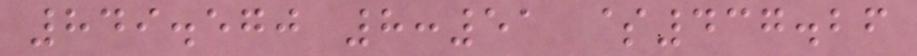849.570 8:51 $437.26
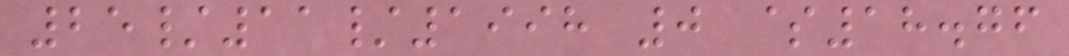25/11/1998 0 $18.76
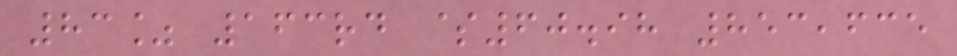83% 163rd $60.98 853,635
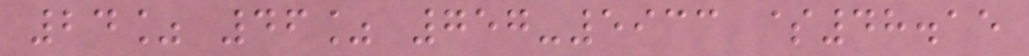24% 46% 757-5933 $48.15
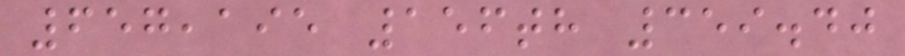657,195 156th 359.40
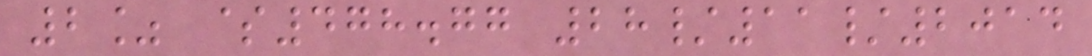2% $478.77 28/11/2014
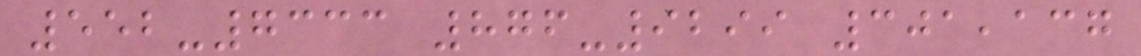552-7333 876-9299 301,137
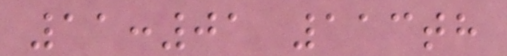11:01 113th
